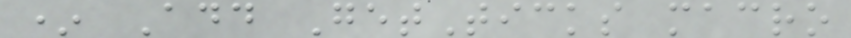* Add GetTicks macro
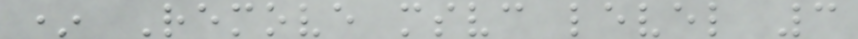* Remove msvc level 3
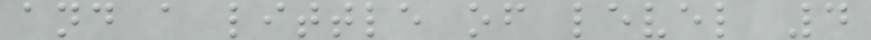and a little of level 4
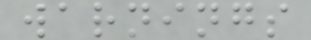warnings
